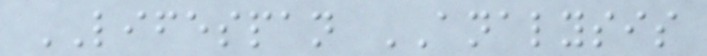LIFESPAN ANALYSIS
